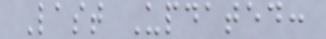Last Updated:
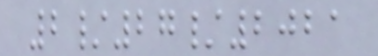2/27/2021
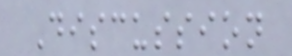Discussion
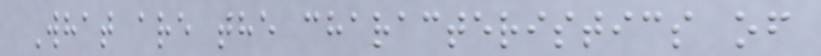What are the characteristics of
